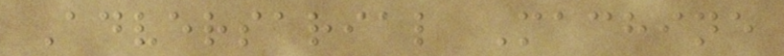Adversarial Machine
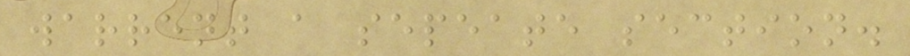warrent a sepeate section.
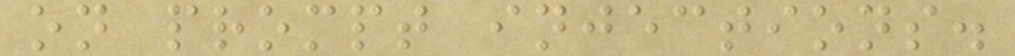on prompt injections.
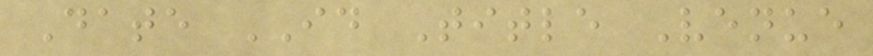Date ID Title Venue
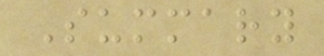Summary
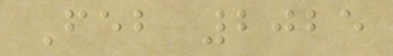Feb 2025
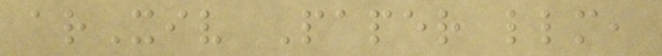arXiv Paper llm,
